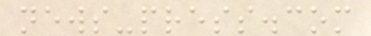news-press.com
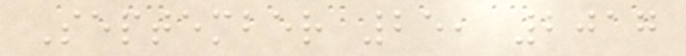September 25, 2017
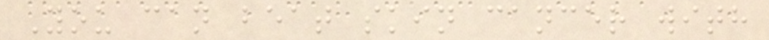You can beat skin cancer with
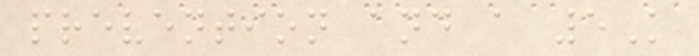prevention and a 5K
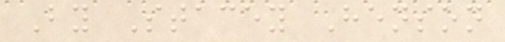By Stacey Henson
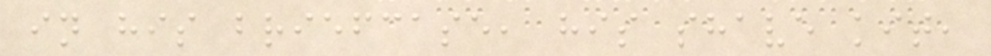in his briefcase, his shave kit,
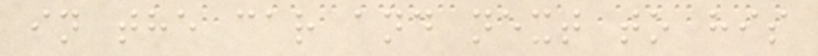in the car and next to his
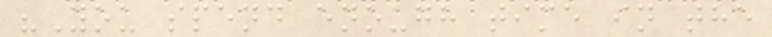"You spend enough time in the
